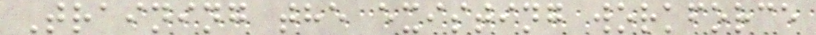Training the existing workforce
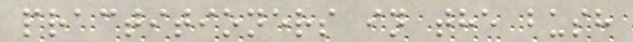practitioners in the bush
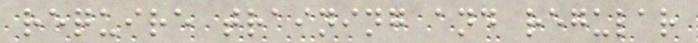require training and regular
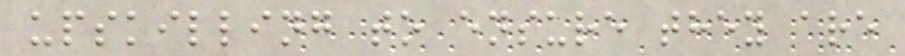upskilling to ensure they are
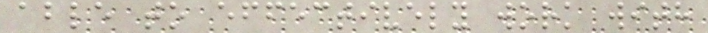able to effectively work with
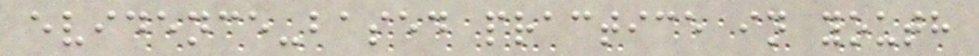evidence-based practice in youth
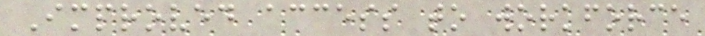Improved access to workforce
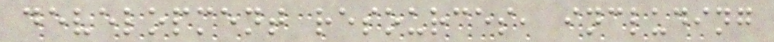development resources, including
